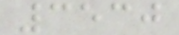3530
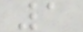1
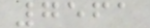7561
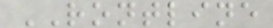RONTLINE
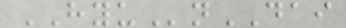HYUnDAI
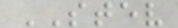STEV
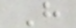H
